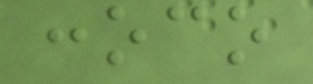conoco
